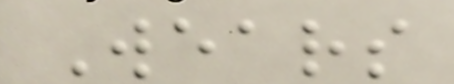Wears
